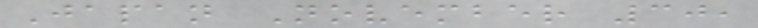Japan November 30,
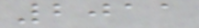2011
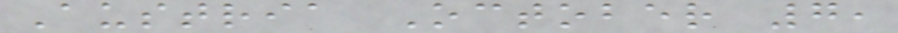Austria October 7,
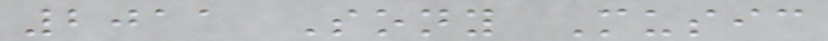2011 Sony Music
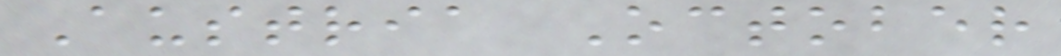Austria October
